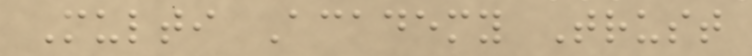Multi Academy Trust
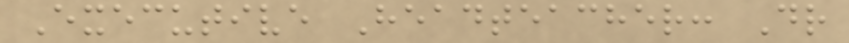Executive Headteacher: Dr
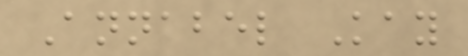Annabel Kay
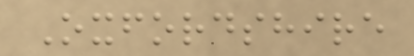Oxfordshire
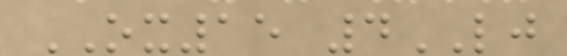OX15 4LJ
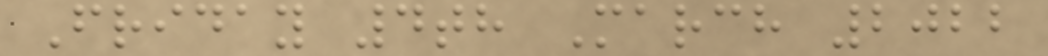Friday 4th March 2022
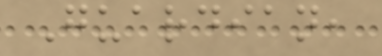Guardian,
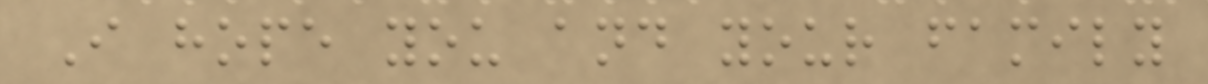I hope you and your family
